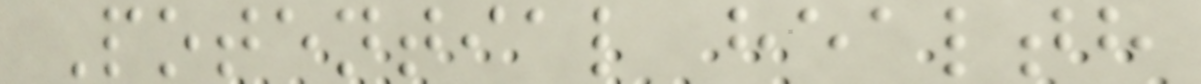Potential health
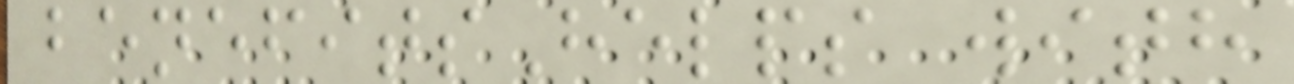benefitsHelps with
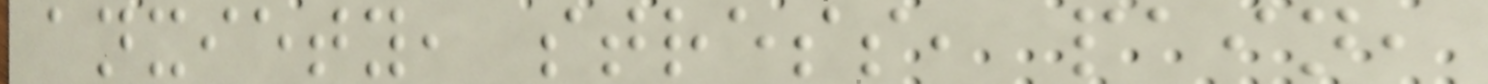anxiety, stress, pain,
